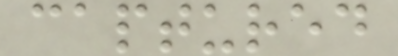captured
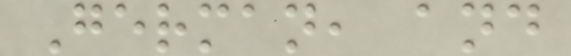German, and
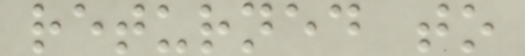returned to
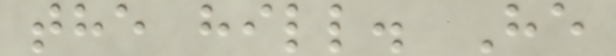the hill. He
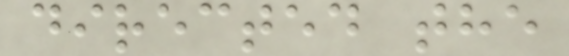directed the
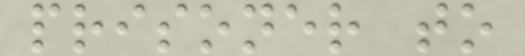prisoner to
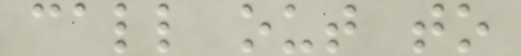call out to
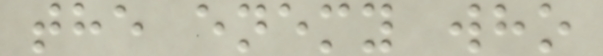the enemy who
